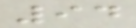94
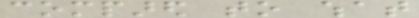compared to what
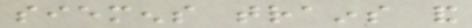siemens trains and
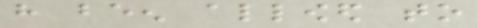have been allowed to
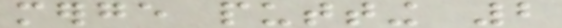merge putting 2
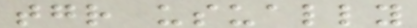together usually
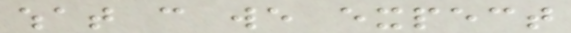what can we expect
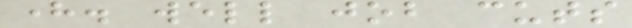here. well job cuts
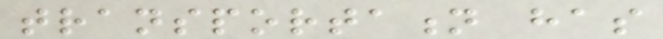transportation has
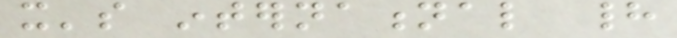it's international had
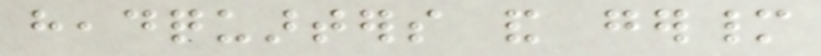headquarters and germany
